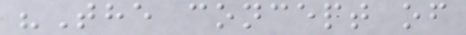"The concept of
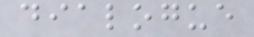dialogue
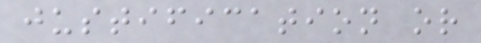justification or
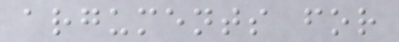arguments for
